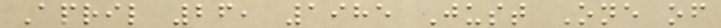April 26, 1985 Just One of
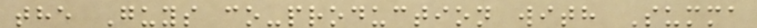the Guys co-production with Summa
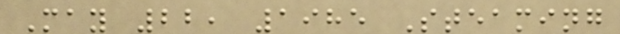May 22, 1985 Steaming
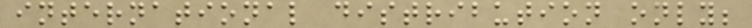international distribution only;
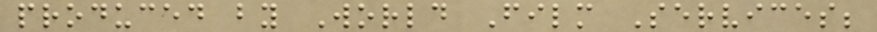produced by World Film Services;
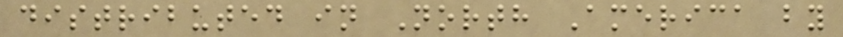distributed in North America by
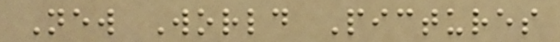New World Pictures
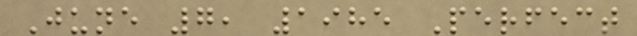June 7, 1985 Perfect
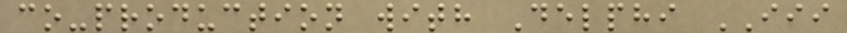co-production with Delphi III
